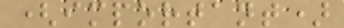(important)
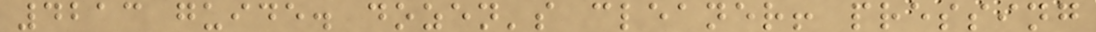4213 guide. dozen's cleaner! pressing
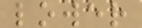lower
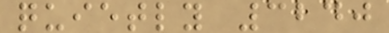quietly 3240
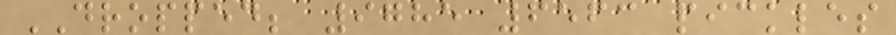DROPPED; 9785 6563 pickles
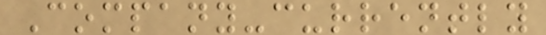Company-currently
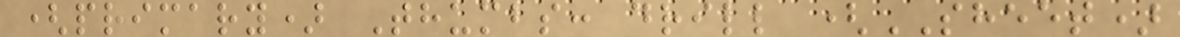(primary) Thumbs: drill (SHEET)
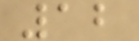12
